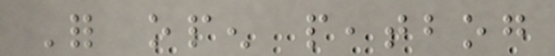For open peatbog
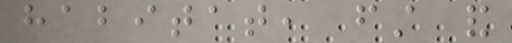habitat, first and
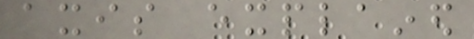axis explained
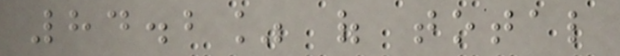84.2% of total
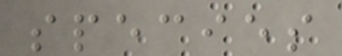species
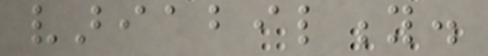variability.
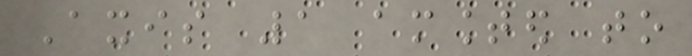Axis 1 amounted to
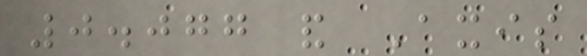0.077 and Axis
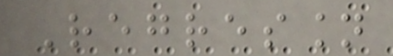Regression
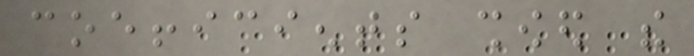coefficients showed the
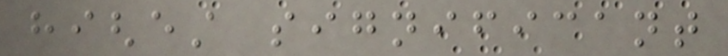highest significant
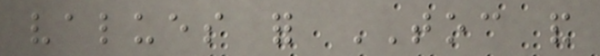values for TOC and
